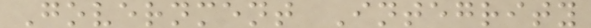Government Integrity
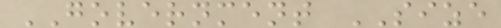GOVERNMENT SIZE
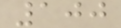100
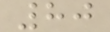80
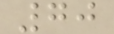70
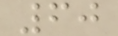60
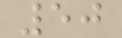50
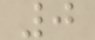0
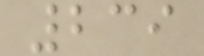239
